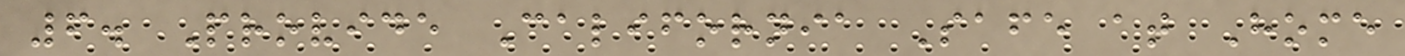6. Provide California Safe at Home
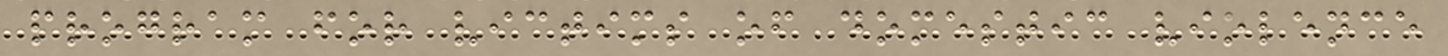program for victims of domestic violence
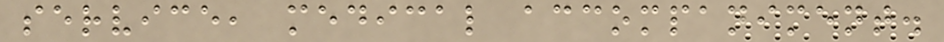service, medical accompaniment.
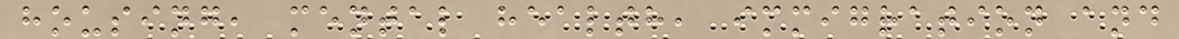housing, mental health, immigration and
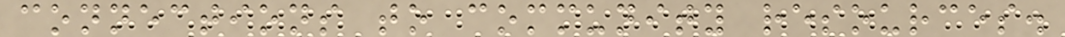connections to community resources.
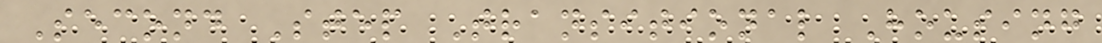Second Step Transitional Housing
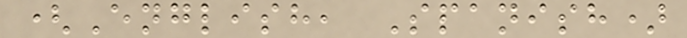(English, Spanish)
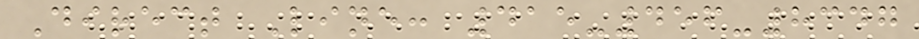Direct Line: 415-456-8347
